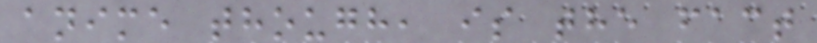anime though, is the fact
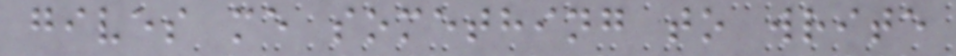gives me something to write
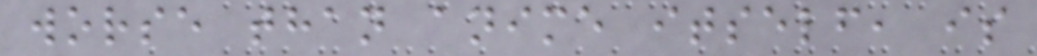worse than anime itself, is
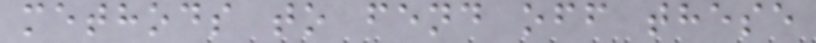methods to fend off these
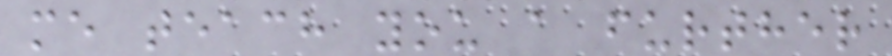me teach you a further
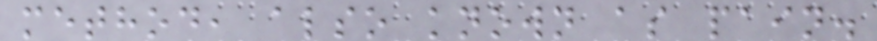method, also known as pain.
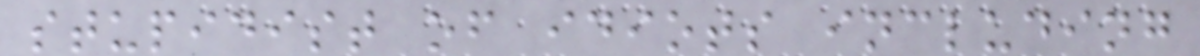stupidist of idiots including
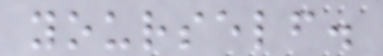yourself.
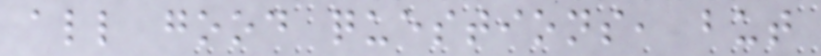all good questions, but
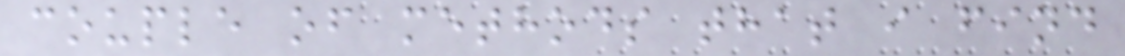couple of methods that i find
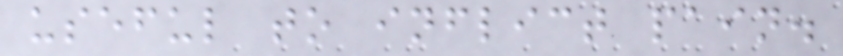useful to inflict pain.
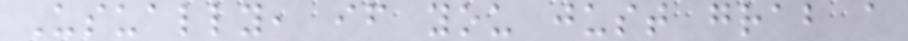Usually, if you just grab a
